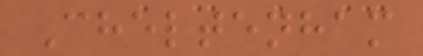Cheltenham
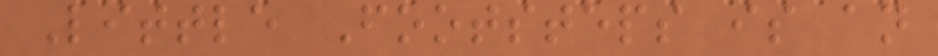Little Footsteps is an
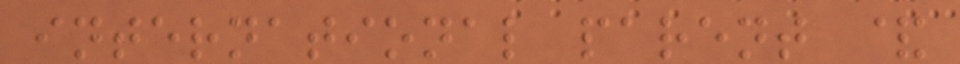international parent &
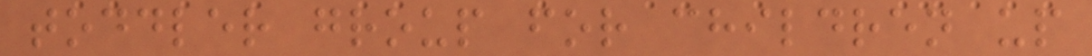toddler group for children up
